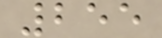255
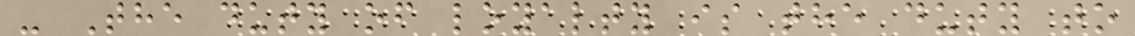- The duty of loyalty is the duty to
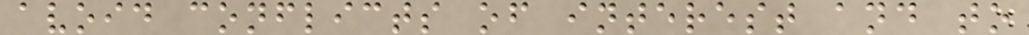avoid conflicts of interest and to
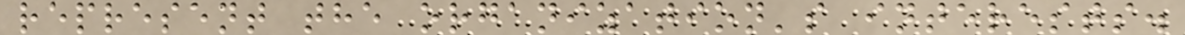represent the organization's interests.
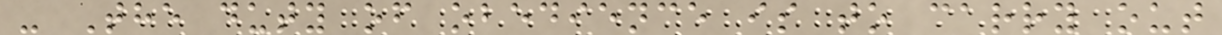- The duty of obedience is to carry out
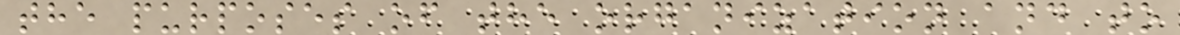the purposes of the organization and to
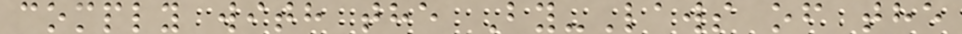comply with the By-Laws of the
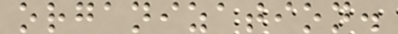organization.
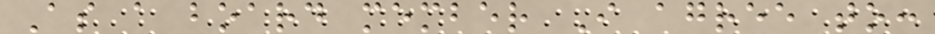As a board member I agree to:
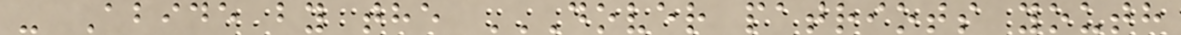- Abide by the DOVER PATRIOTS YOUTH
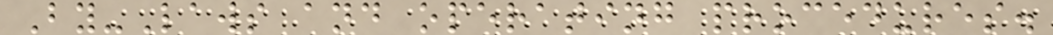By-Laws and operating procedures.
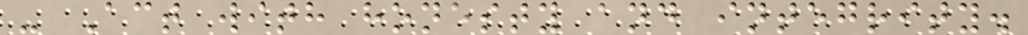- Act with honesty and integrity.
